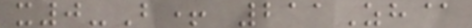x0-B+ 211Zh@
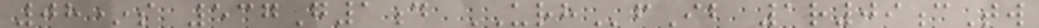08*s 537G1d URHfIb 1r09cTw
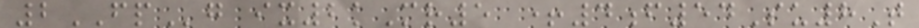2FPg ix2kMr5 +4f54Su8T
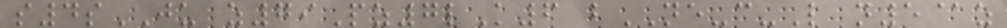s4sJU z79Pz7lK6 bNE-c-L n5@z
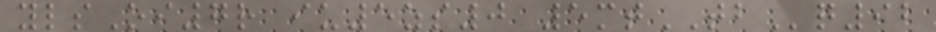ylsOi7r iu5zs0 5mtTBq92
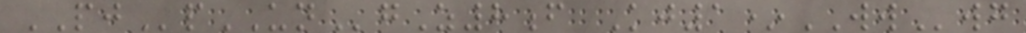PJpUNgZ8f Kj1*WWwg
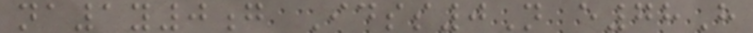na1y0g Idss0N e78H
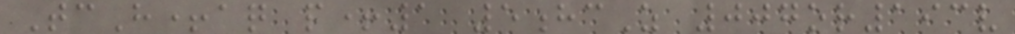TcH+aq p+1 5hcZ 007or193v
